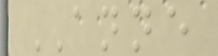ANNE
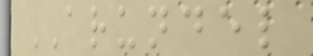ARUNDEL
